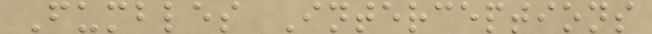Fumbles Interceptions
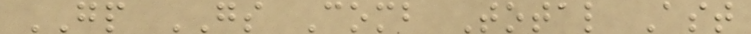GP GS Comb Total Ast
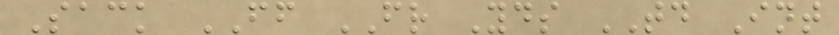Sack FF FR Yds TD Int
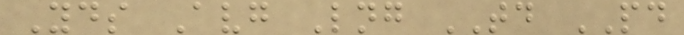Yds Avg Lng TD PD
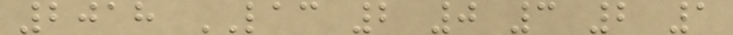2018 LAC 2 0 3 2 1
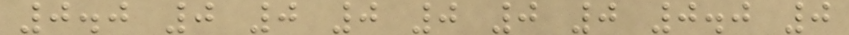0.0 0 0 0 0 0 0 0.0 0
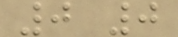0 0
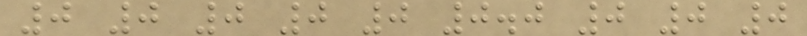0 0 0 0 0 0.0 0 0 0
